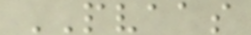PVAAS
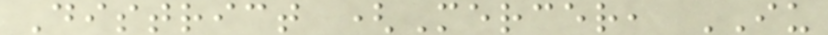District (Mercer, IU
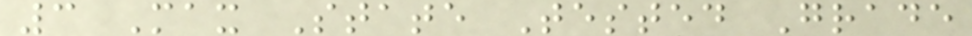3 Max State Tested Grade
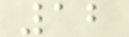12
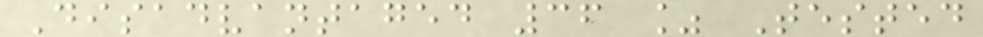Disadvantaged 36 % Tested
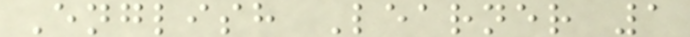English Learner 1
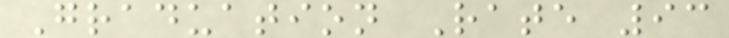Graduation Rate 93
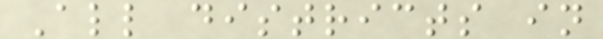All districts in
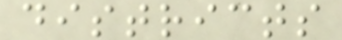districts
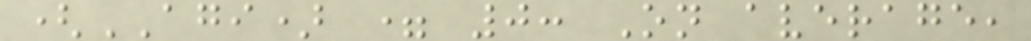(AGI) = 0: On average,
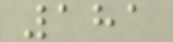181
